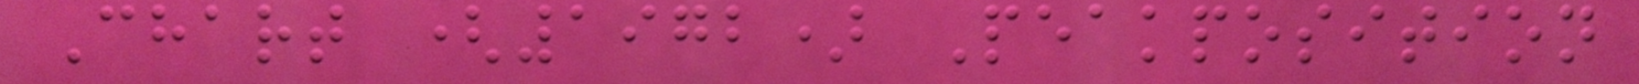Chart (1972) Peakposition
